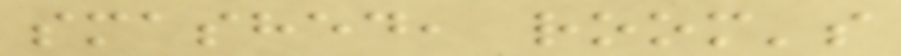smashed, room's
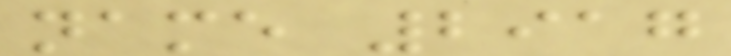name 2917
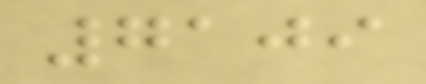7109
